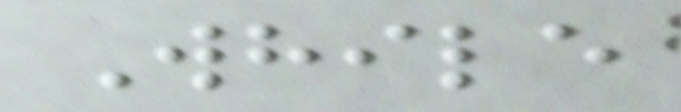While
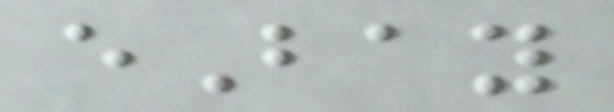eBay
